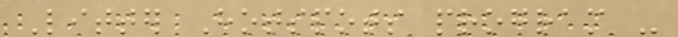Litter Hotspots program -
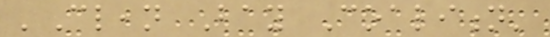'Clean Bay Coalition'
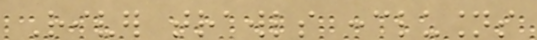River trawls conclusions
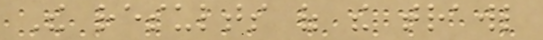The results of the trawl
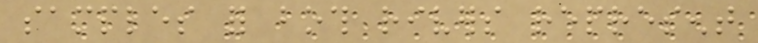samples for both rivers represent
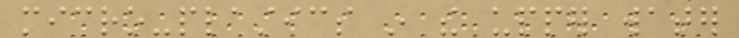micro-plastics in the upper water
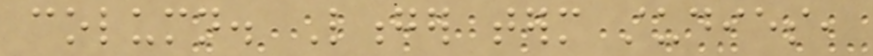column. Longer term studies,
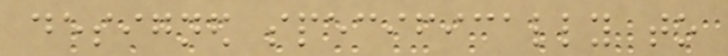designed specifically to
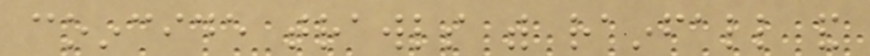coincide trawls with rainfall and
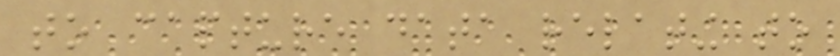to capture data relating to
